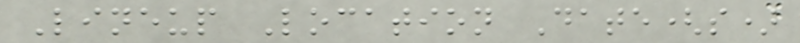Lineup Location Date(s)
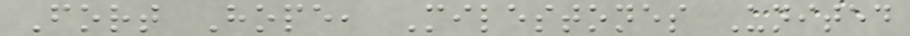Fort Hope, Milestones United
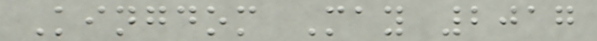Kingdom May 2017
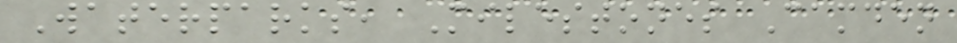Waterparks, Milestones Camden
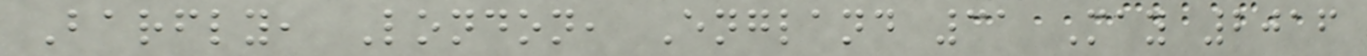Barfly, London, England 31 May 2016
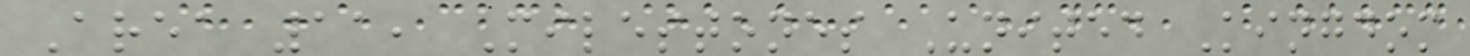Area 11, Milestones United Kingdom
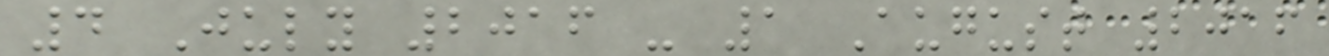4 July 2016 - 1 August 2016
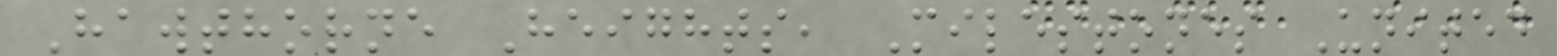Hawthorne Heights, Milestones United
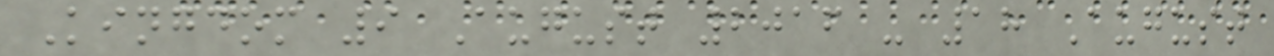Kingdom 9 August 2016 - 18 August
